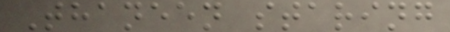Thaneen staring
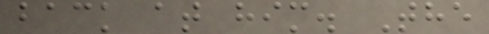back at him. The
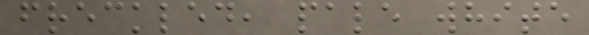freckled, pale white
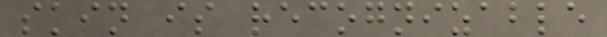skin is recognizable
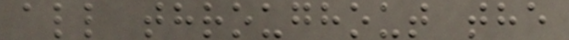all throughout the
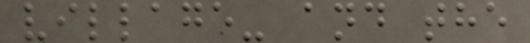village- and the
